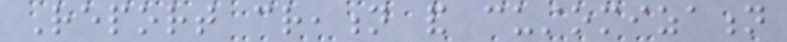Report creation and customization
